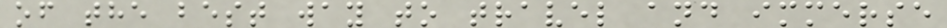of the best way to travel and immerse
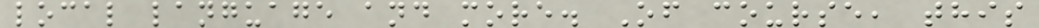local language and more. Of course, this
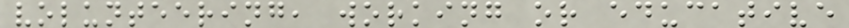volunteering, working or educative
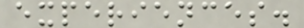experiences.
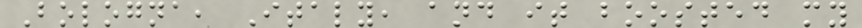Bologna, Italy, and it boosted my
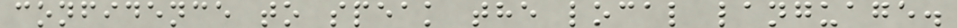confidence to speak the local language.
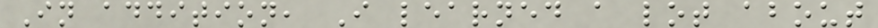In addition, I learned a lot about
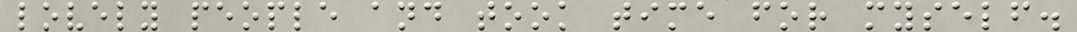lovely people and took time for myself.
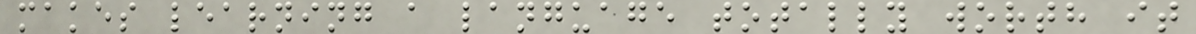makes learning a language totally worth it
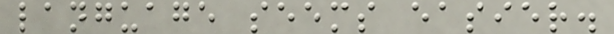language seems easier.
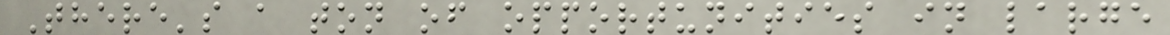There's a ton of opportunities in large
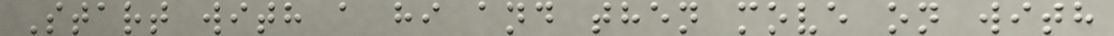Start with a hi and then move on with
